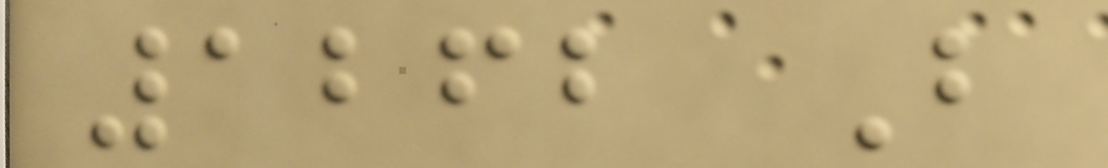1262 B
